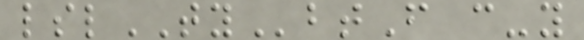lslTYbtF c-y
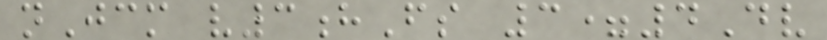nJcm v3hFs 3=4Dv
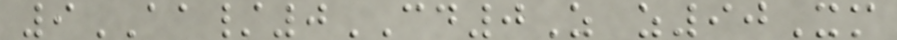9AA/0CD0Z z90Xm
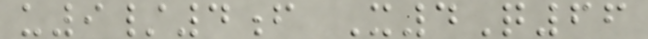u9/4f X4Q66
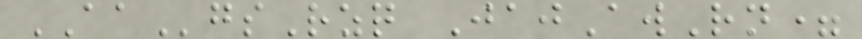AAgsRzq JajAwRn=
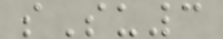sSu3
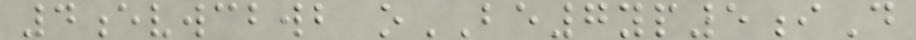4evwcbwb oBE7yp5iD
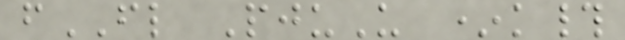fFL PjuU *k#
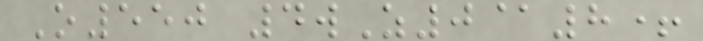O550 4wZ0@8+
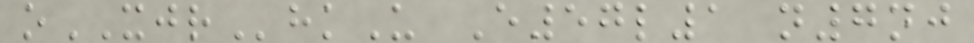oXJRhkU E57l1 n7nj
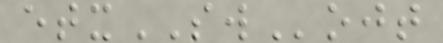etxSWojt
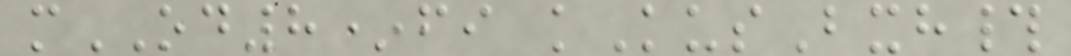mOD8*fi kKusBxh#
